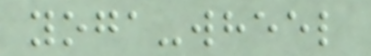yoga-wheel
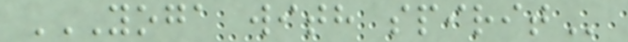YOGA WITH SPIRIT
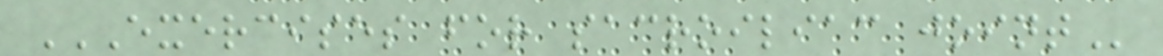EXERCISES FOR SACROILIAC JOINT
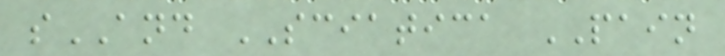sAND SCIATICA PAIN
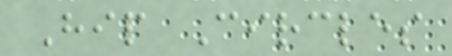Hip Circles
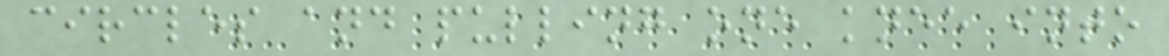circles and pulling one knee into
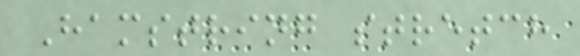Hamstring stretch
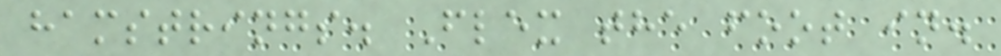hamstrings. Flex the foot in.
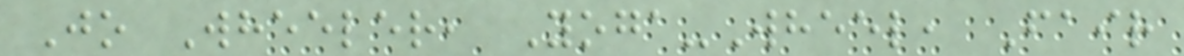Jo Wheeler, Yoga-Wheel, Fair
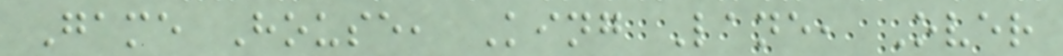Game House, King Lane, Over
